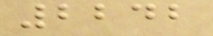2242
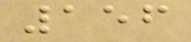156
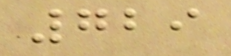729
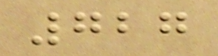727
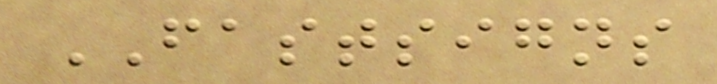FASTSIGNS
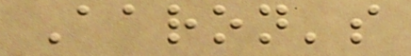Aaron's
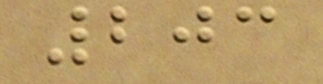203
